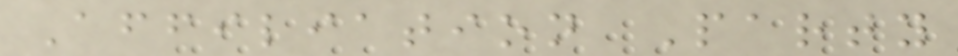Affiliation Party
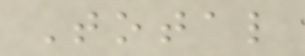Total
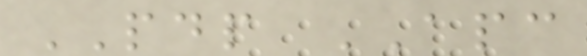PDP APC
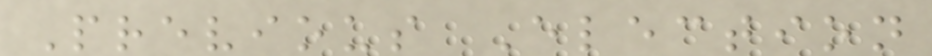Previous Election
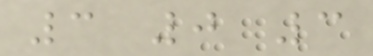3 0 3
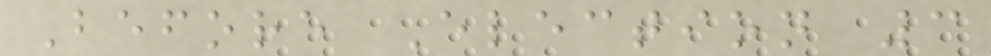Before Election 3
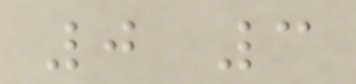0 3
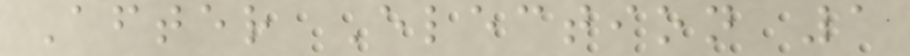After Election 1
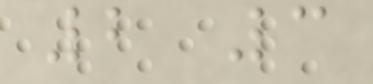2 3
